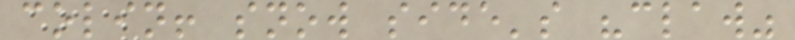colin! snow side's "claw"
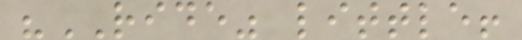"RIDE" little!
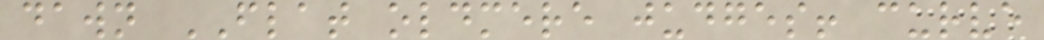dawn FLAT oldmere judges! curve
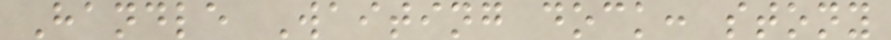Handle Waiting dock: stony
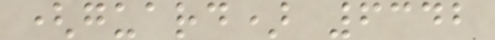(guard) 6342
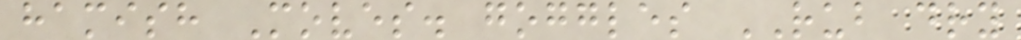hamish Moves. goggles RUB dry
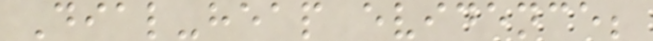Dial-heap evidence;
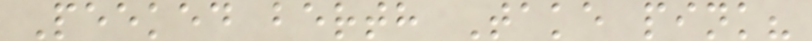Peeked berth Take pink?
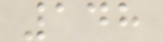148
